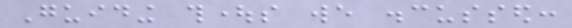Guiding thoughts we discussed:
